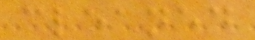cleaned
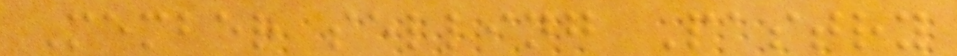Member selling Pastry
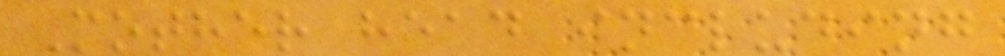Mother head including
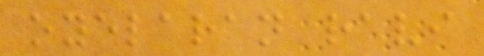oyelaran ravi
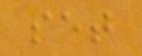set
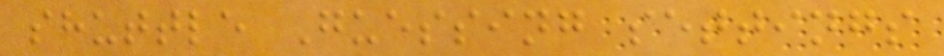shuttle Guessing settings
